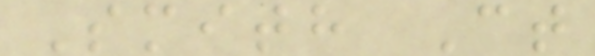Smith Ct
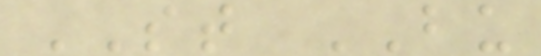ST BU
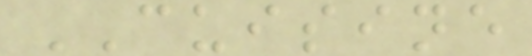CUISINE
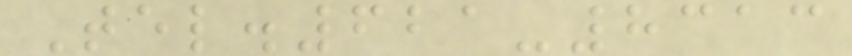Tel.621-8313
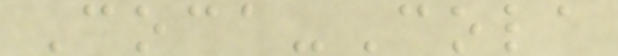Coca-Cola
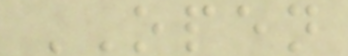OPEN
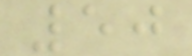50
